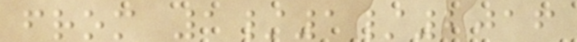from 1/1/2016
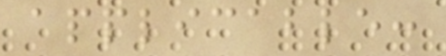applicable:
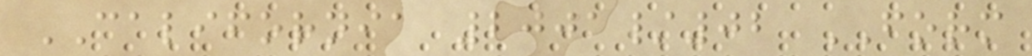CALIFORNIA 2001/02 FORM
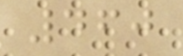460
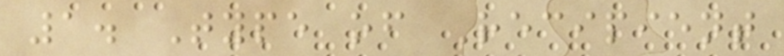1. Type of Recipient
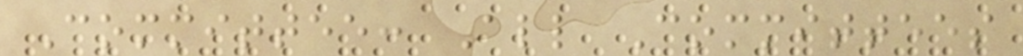Committee: All Committees
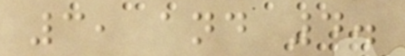3, and 4.
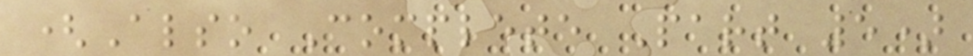(Also Complete Part 5)
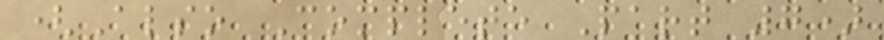(Also Complete Part 7)
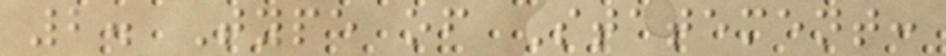2. Type of Statement:
